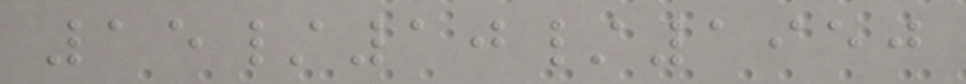15/10/1950
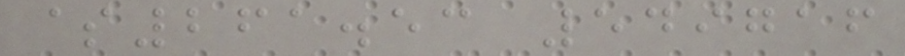$261.53 549716
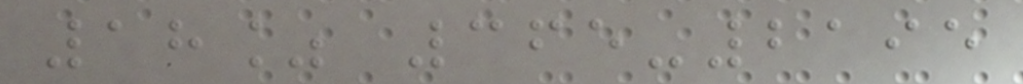18% 365-2195
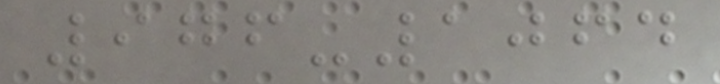976-1064
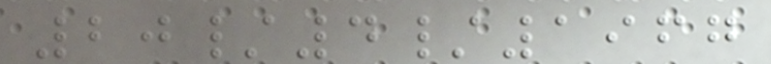20/4/1967
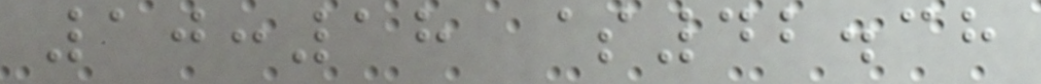10:18 $42.38
